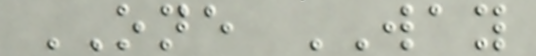ONE WAY
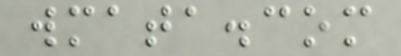wmata.com
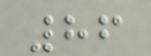86
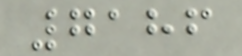7186
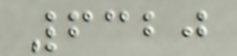6320
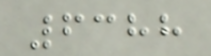6388
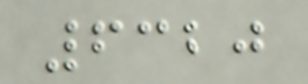6320
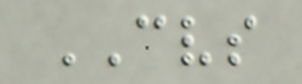CVS
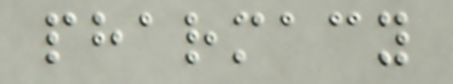pharmacy
